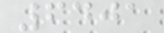6401
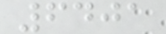6401
